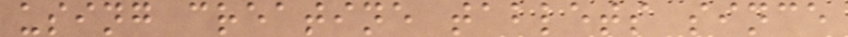using creatine tablets since
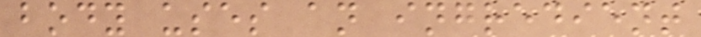body uses an ingredient
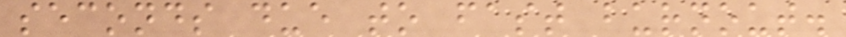seconds due to fast burnout.
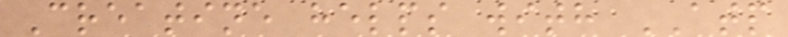Creatine helps with ATP
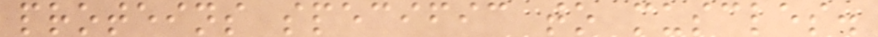proteins specific to muscles.
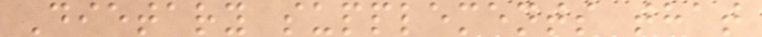Dietary supplements that
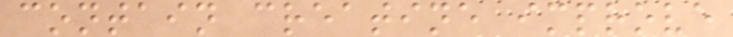contain creatine improve
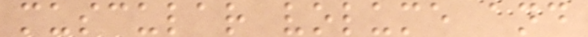muscular volume and
